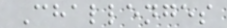Challenges
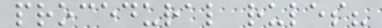procedural rules?
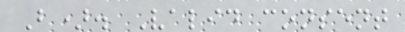B). Valid consent
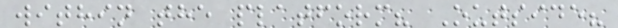within the platform? Outside?
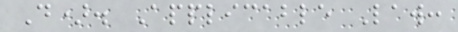D). Applicable Law:
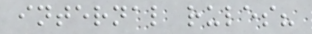internal rules?
